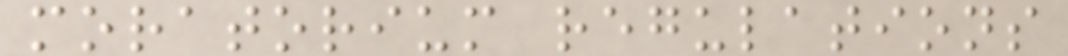moratorium regulations
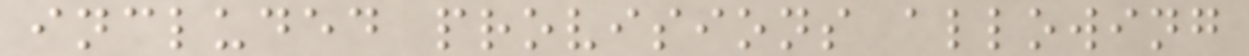included provisions allowing
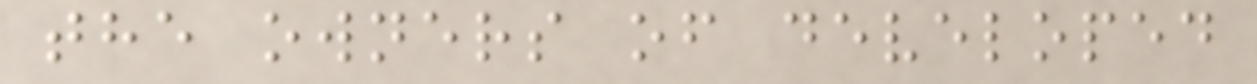the owners of developed
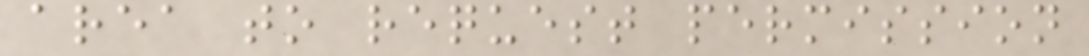area to request permission
